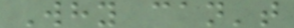Why can't
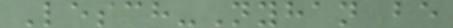Lesch-Nyhan be
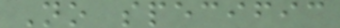No specific
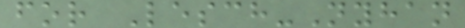for Lesch-Nyhan
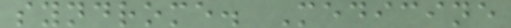syndrome. Medicine
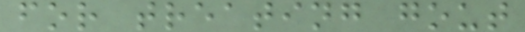for treating gout
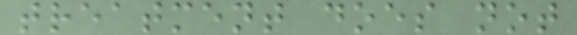treatment does not
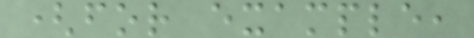(for example,
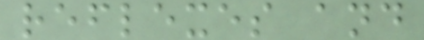reflexes and
